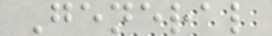General
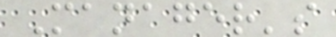Manager's
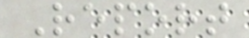Report
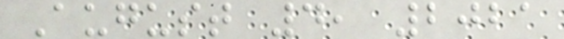August 4, 2021
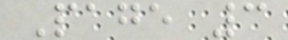Page 3
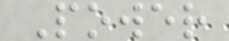Power
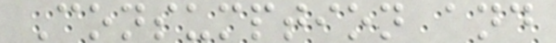Consumption and
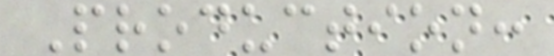Production:
